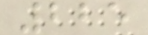225
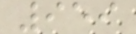959
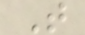T
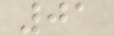01
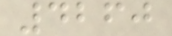4260
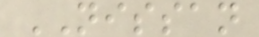NISSAN
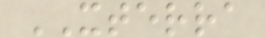XTERRA
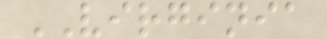VIRGINIA
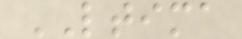LTIMA
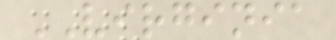VIRGINIA
